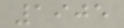1905
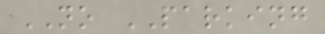NO PARKING
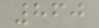860
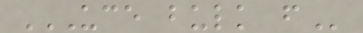UCE BULK F
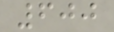600
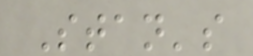Stan's
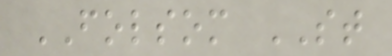FOLSOM ST
